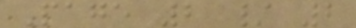Page 2 / 2
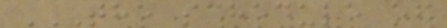THE SCHEDULE OF
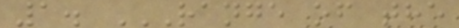1. RANGE OF THE
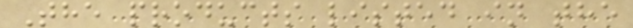The products listed in the
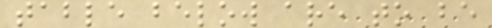table below are to be
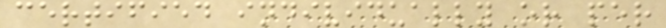certified individually or per
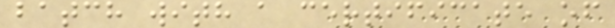batch with a certificate of
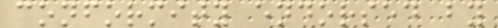conformity endorsed by
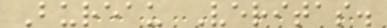Bureau Veritas.
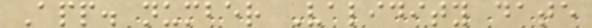App. number Validity date
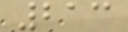213
